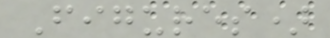Figures)
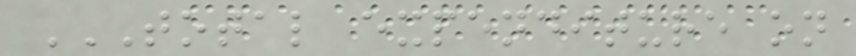TOTAL EXPENDITURE ON
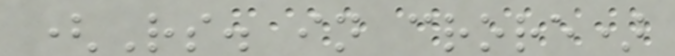(Rs. in crore)
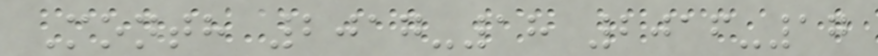Month 2017-18 2016-17
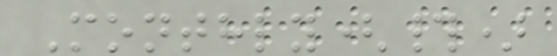Monthly(#)
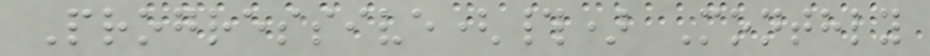Progressive(#) Monthly
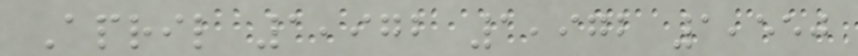April 1,972 1,972 1,550
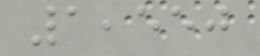1,550
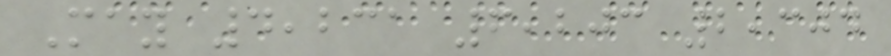May 4,231 6,203 2,304
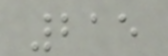215
